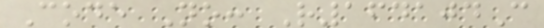Code No: R164104C
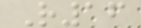R16
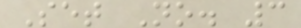Set No. 3
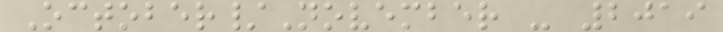October/November - 2019
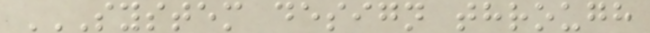SYSTEM DESIGN THROUGH
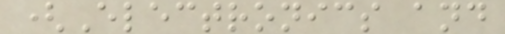(Electronics and
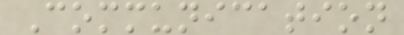Communication
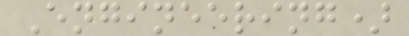Engineering)
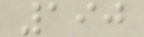190
